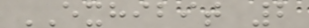EXHIBIT 2
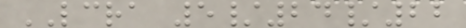LCRA 5/24/22
